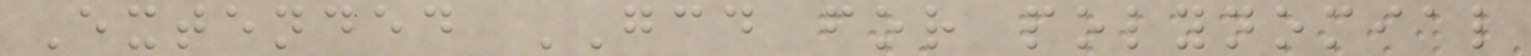Extended GCD for polynomial
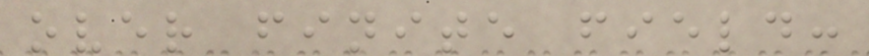over finite field:
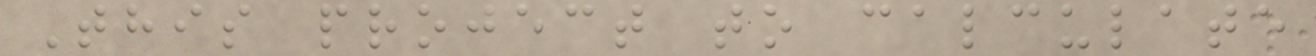This project to calculate
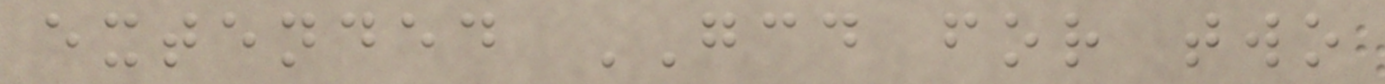extended GCD for two
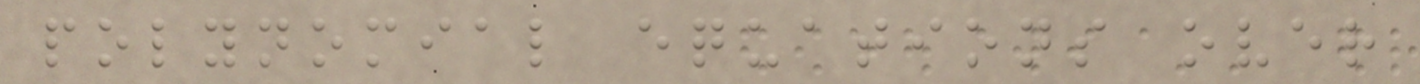polynomial equations over
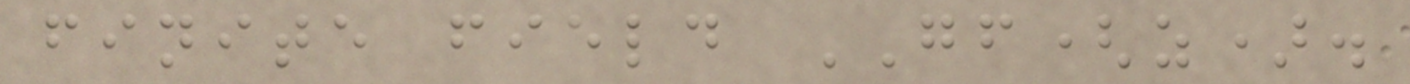finite field GF(z).
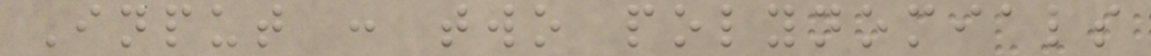Input : two polynomials
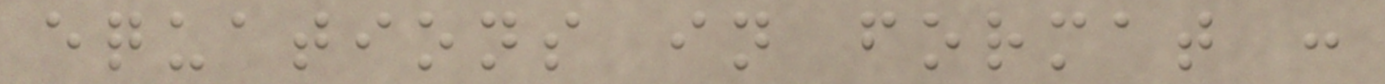equations in format :
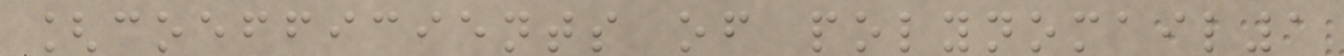[coefficients of polynomail1
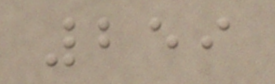259
